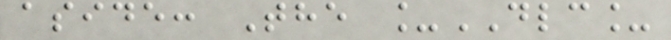aside: The _DLC_
